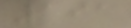191
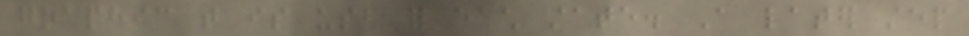graphic that is used for each state. A later step
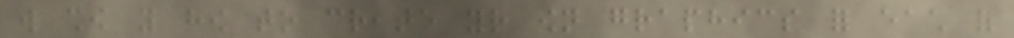will show you how to create your own graphics for each of
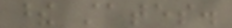these states.
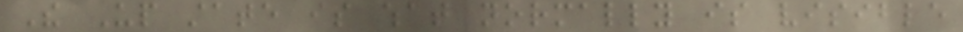The Up state is what normally is visible
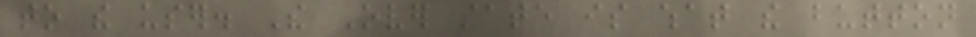to the user. The Over state is what the button
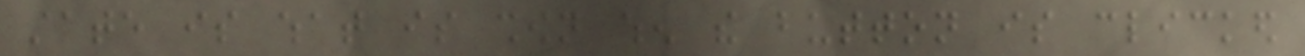state is what is shown when the button is clicked
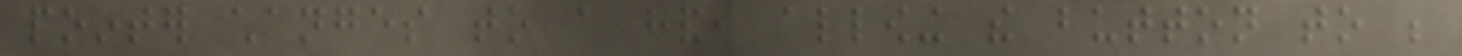pointer changes to a hand, allowing the button to be
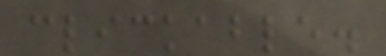clickable.
